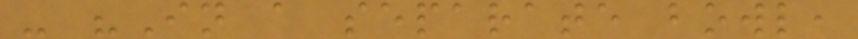- "In a separate bowl,
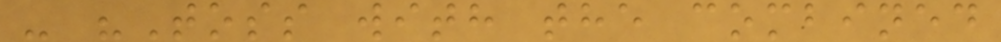- "Toss with the combined
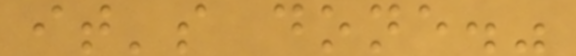it's done."
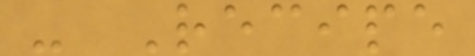- Recipe
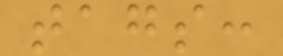tags:
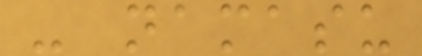- namasu
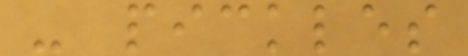- pickles
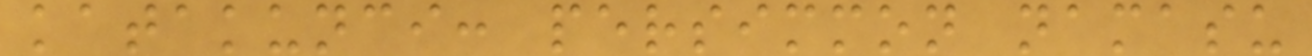katakunci: persimmon namasu
